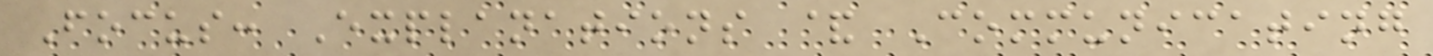Focus: Explanations & Communicating
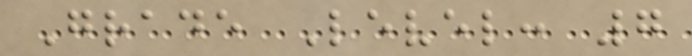Grade Level: 7
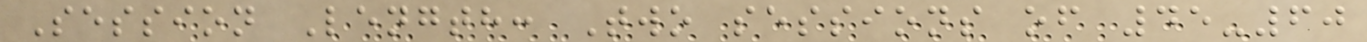Session Length: Two sessions of 45-60
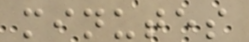minutes
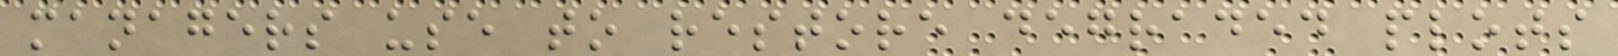managers use to restore degraded plots
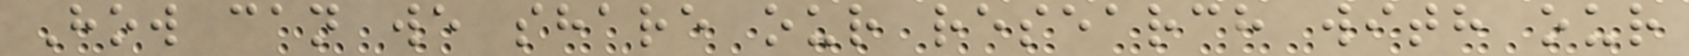How can we share our research with our
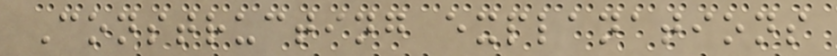Constructing explanations
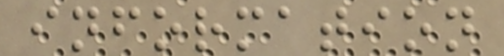information
